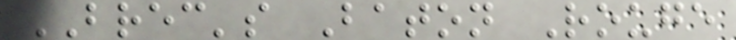BREC's Baton Rouge
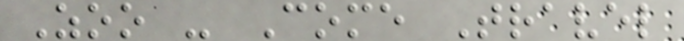Zoo - Come Travel
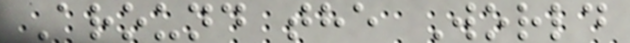Around the World
